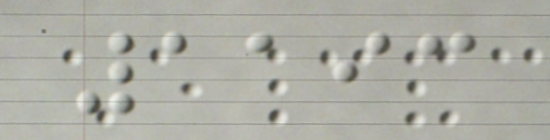1193
